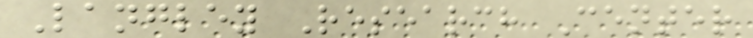Langley Research Center
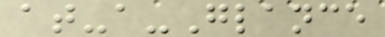at-a-Glance
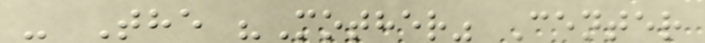- The "Mother" Center
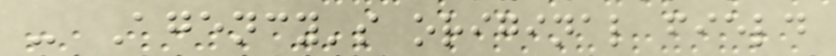- Agency's original field
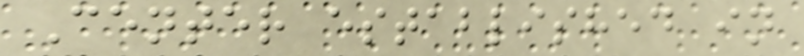Center established in
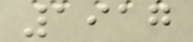1917
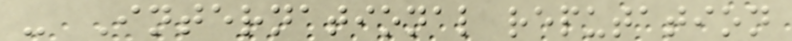- International reputation
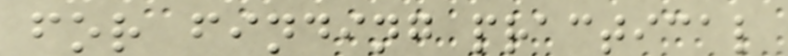for finding practical
